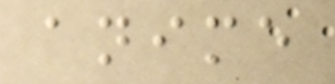anime
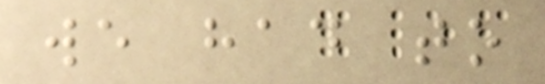we had to
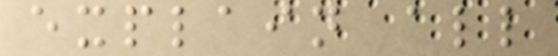explain all
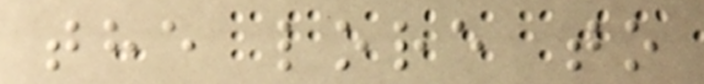the lore to
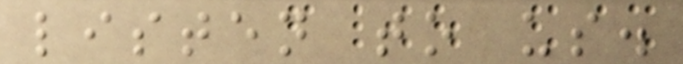listen to us.
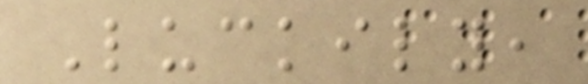Luckily,
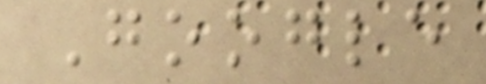Google
